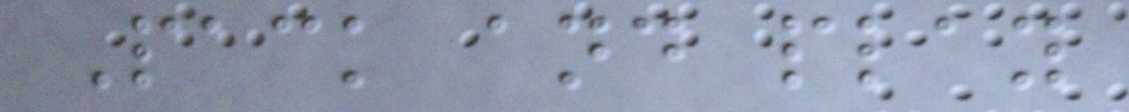Pack and play
